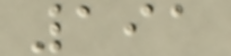191
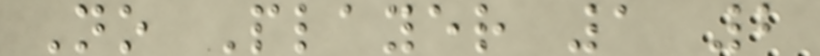No Player 1 2
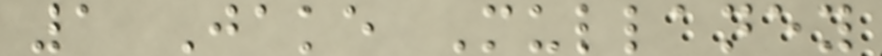1 Jake Mullaney
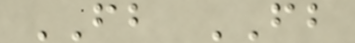FB FB
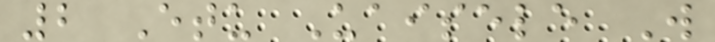2 Etu Uaisele W
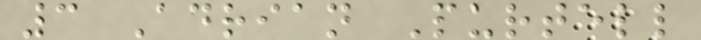3 Adrian Purtell
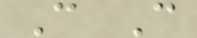C C
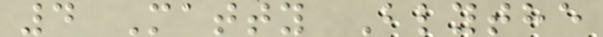4 Matty Blythe
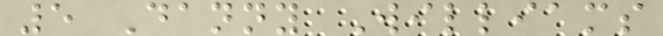5 Danny Williams
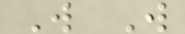W W
